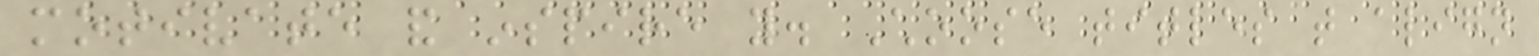motivate and inspire you. Choose titles that align
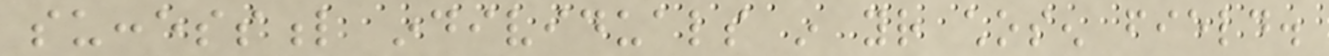successful individuals in your chosen field.
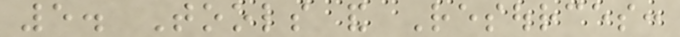5. Tools and Resources:
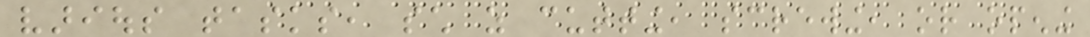various tasks, such as cutting, screwing, or opening
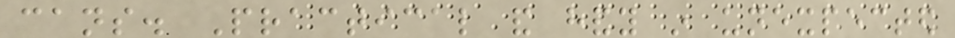cans. Practical and handy in unexpected
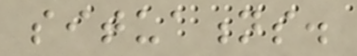situations.
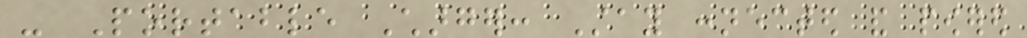- Portable Charger: Stay connected and powered
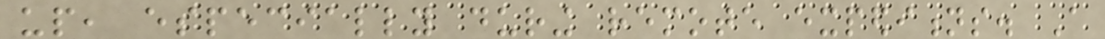up, especially during remote expeditions. A
